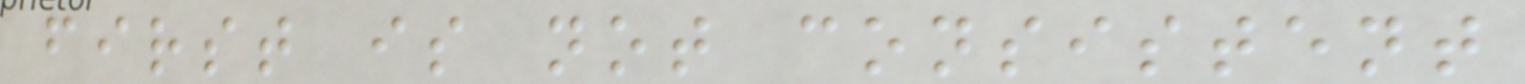first is not consistent
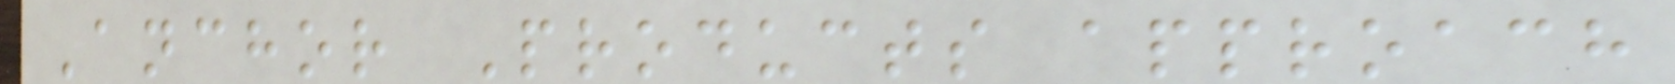Anchor Products approach
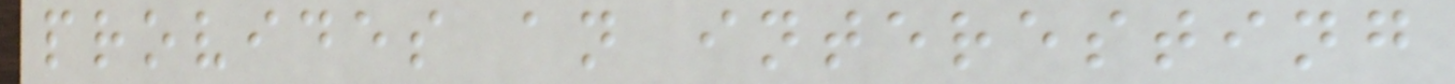provides an interesting
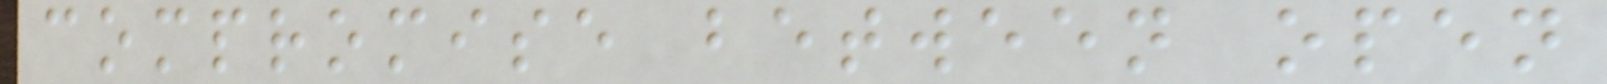compromise between open
